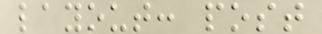layout: post
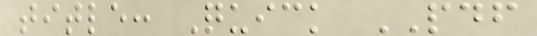title: Quick PDF
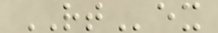RTex
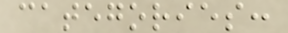categories:
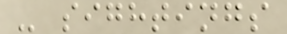- sightings
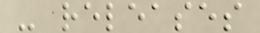- releases
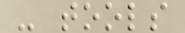- tools
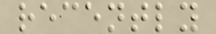recently
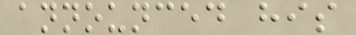announced his
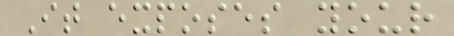It exposes your
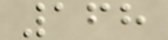168
